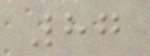87
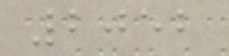2052
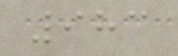983
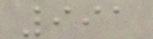991
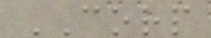CORP
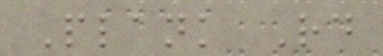Plank Rd
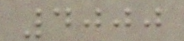4000
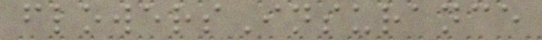flowersInsurance
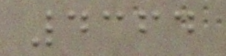4364
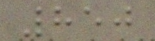850
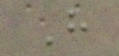H
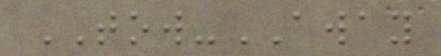TOW-AWAY
